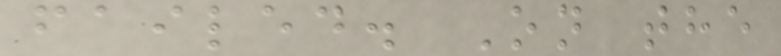failed. On the
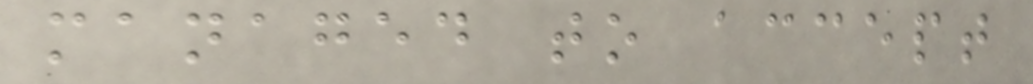managed to accept
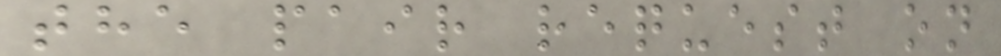the pair request on
